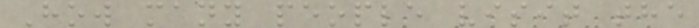How many people visit the
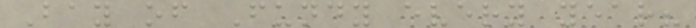Bay of Fundy every year?
